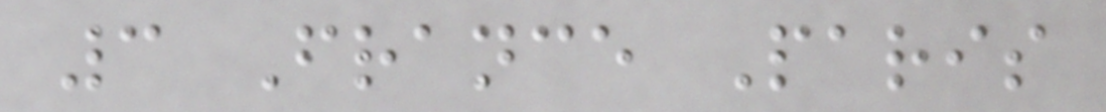3 France Paris
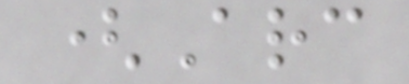(Arc
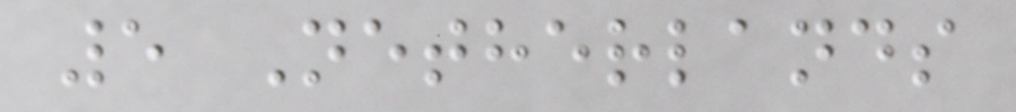5 Netherlands
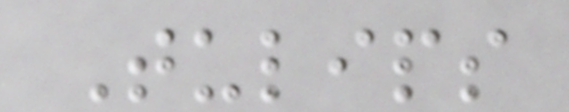Tulips
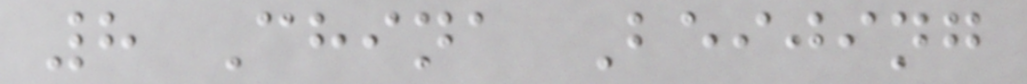8 China Beijing
